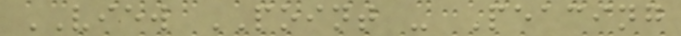VIEW POINT - Peacing
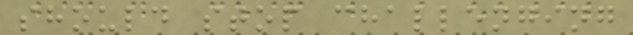should stop challenging
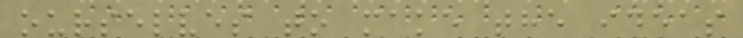ourselves to make the ideas
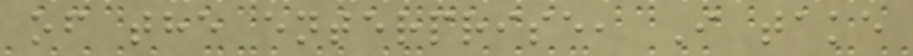of the enterprise, I take
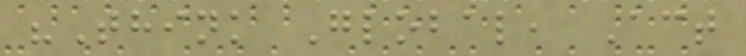"Think Global, Act
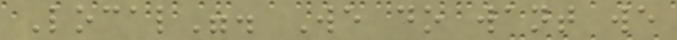Local". We do want we
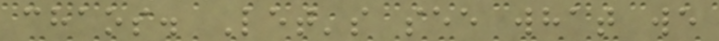chaos. Let's see what we
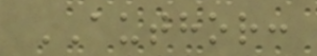AUTHOR:
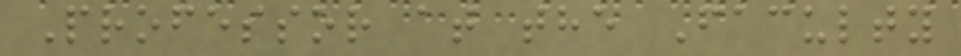Professor at the Faculty
